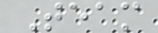Team
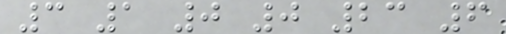3 1 0 0 23 6
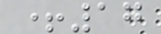+17
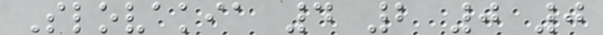Slovakia 4 2 0 0
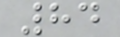84
